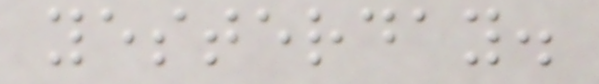yesterday.
